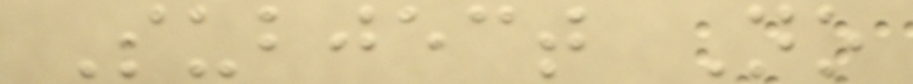Subject No
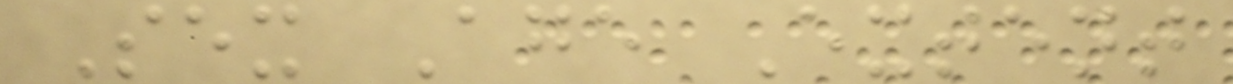Sex Age Extent
